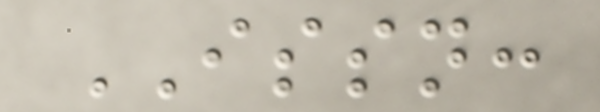ISSN:
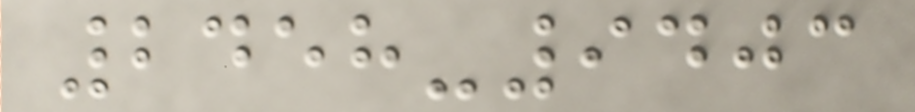2458-9403
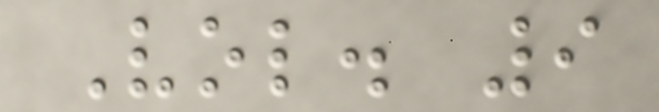Vol. 9
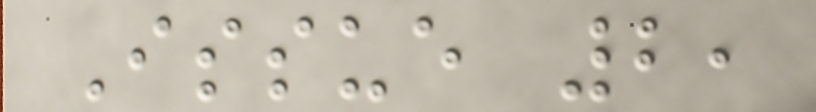Issue 2,
